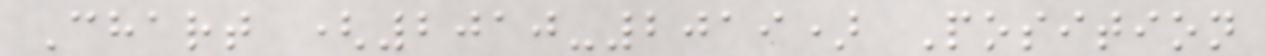Chart (2010-2019) Position
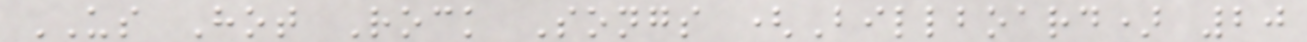US Hot Rock Songs (Billboard) 20
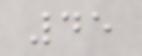45
